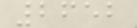2652
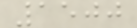1500
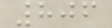806
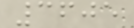3605
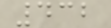432
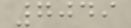7049
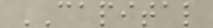CAPITAL
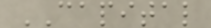CAPITAL
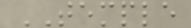TEMPLE
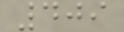409
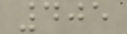405
